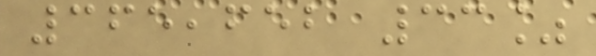365,652 33%
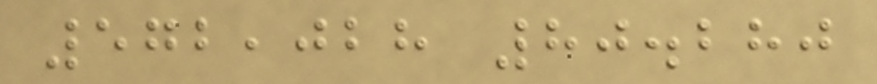572,028 80.280
